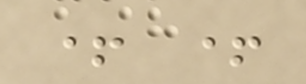+ +
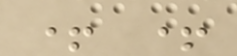+ +
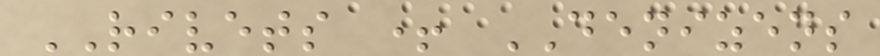RIVETS + DENIZENS
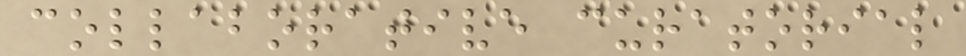collaborative curatorial
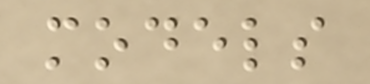models
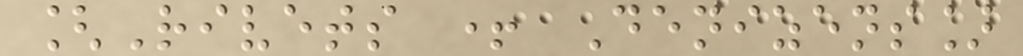[Rivets + Denizens]
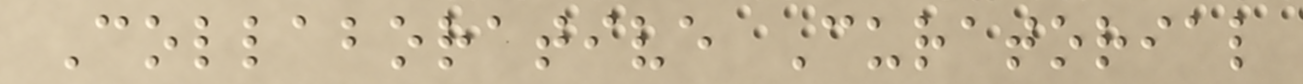Collaborative Curatorial
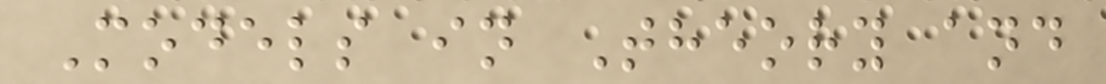Models in Theory and
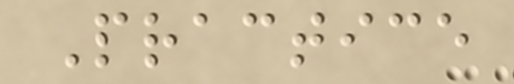Practice
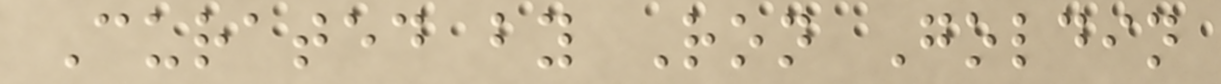Curated by Ron Goldin
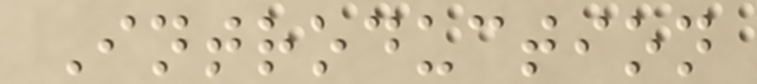Introduction
